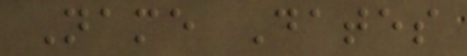Name Dates
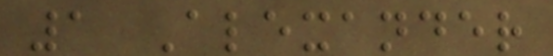1 Alexander
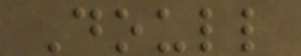Doull
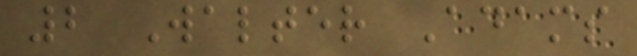2 Walter Adams
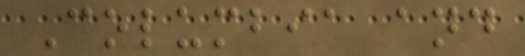Columbia and
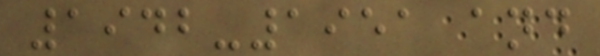1942-1951 and
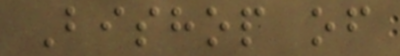Bishop of
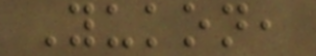Yukon,
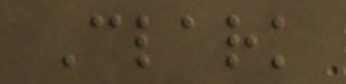Clark
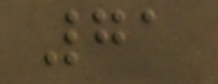71
